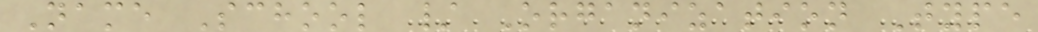Name School / Organization Type
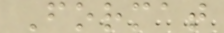Format
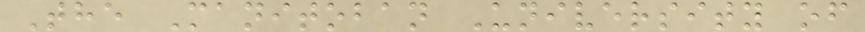The Manitoban University of
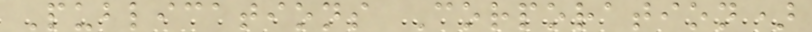Publications Corporation)
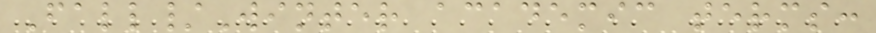Fall/Winter academic terms:
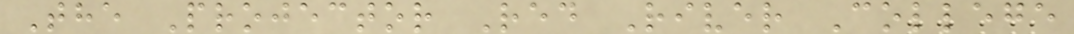The Projector Red River College
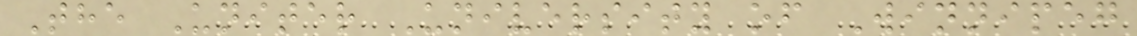The Uniter University of Winnipeg
